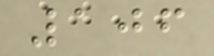106
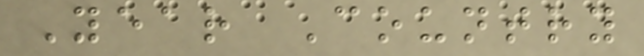Year Country
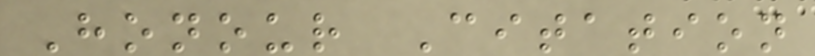Honour Citation
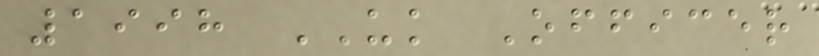1998 UK Officer
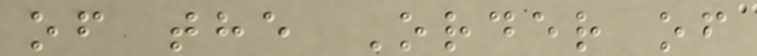of the Order of
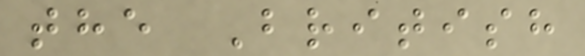the British
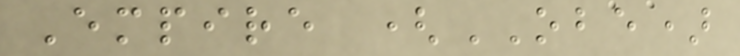Empire (OBE)
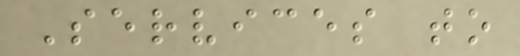Services to
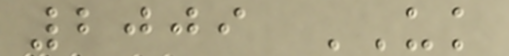2009 UK
